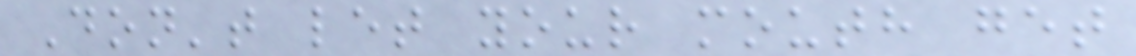Don't let your mouth get
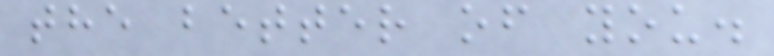the better of you.
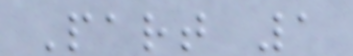Part 1
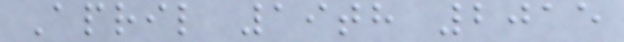April 19th 2015
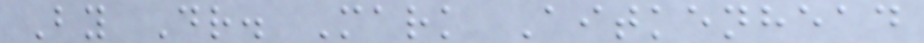By Dr. Mark Aitkenhead
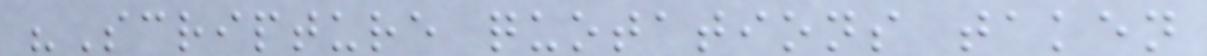"Scripture quotations taken
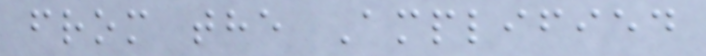from the Amplified
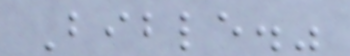Bible."
